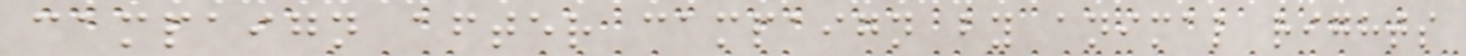campaign after campaign by animal rights
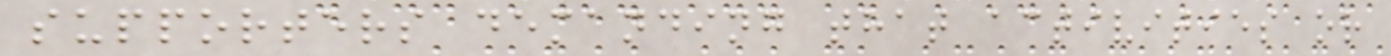supporters demanding that activities or
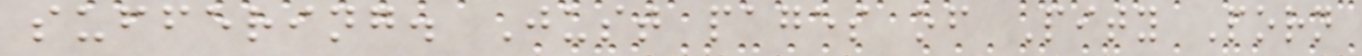suffering. Just pages of Pity Porn
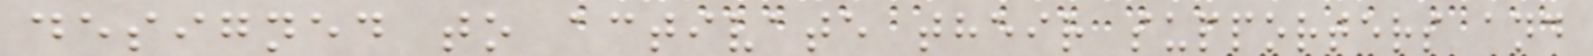designed to activate their supporters and
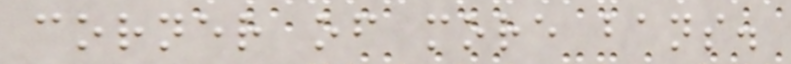corner of more bans.
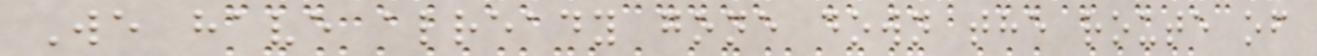We have already gone down the route of
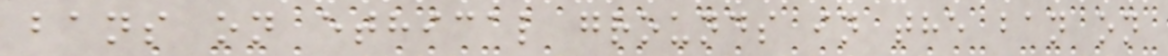bans on ethical grounds in the ban on
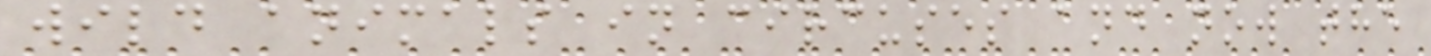wild animals in circuses and now the
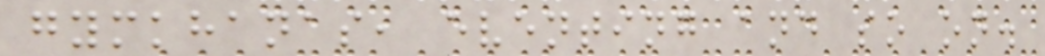gymkhanas, eventing and so on.
